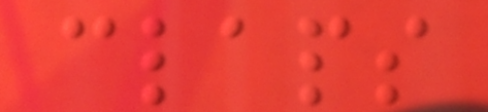claps
